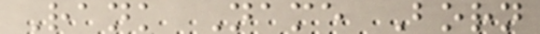Rank Name Born
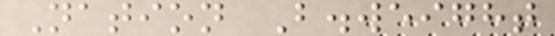Nation B.weight
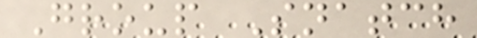Group Snatch
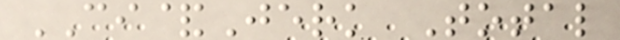CI&Jerk Total
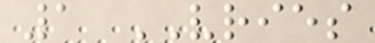1 VRIES
